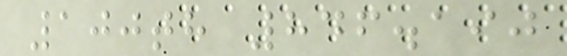100th 846.190
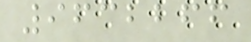9632266
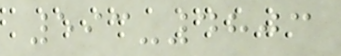593-4803
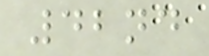42nd
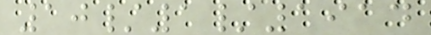10/1/1914
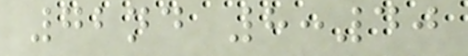72nd 8:40
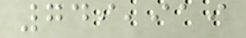749,919
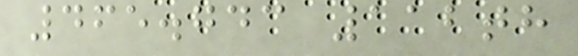465.743 112th
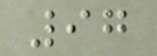97
